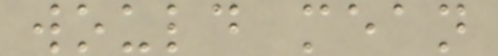would mean
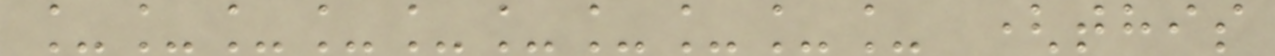__________ (this
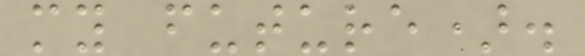my future).
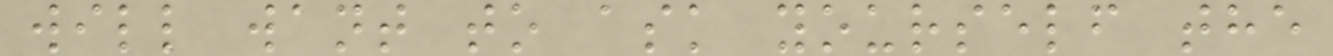will want to ask yourself the
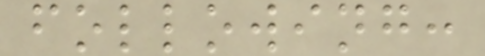following:
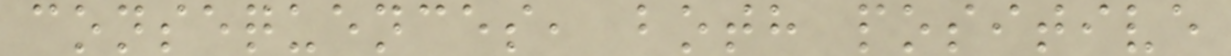consequences, both positive
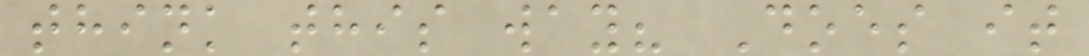think this way? Does it
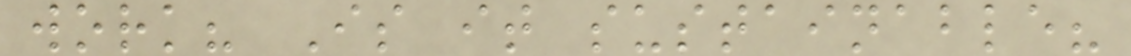work? Is it sustainable?
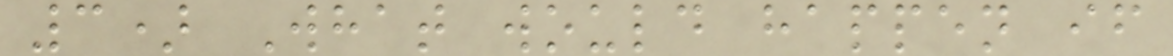3) What would happen if
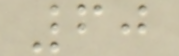60
